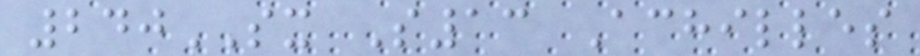240SX S13 Achilles
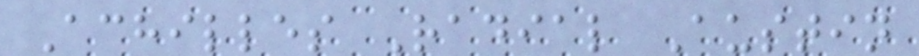Achilles Radial Austin
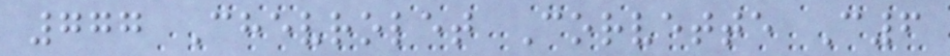777 Chevrolet Corvette C6
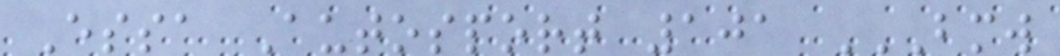Essa Autosport 101 BMW
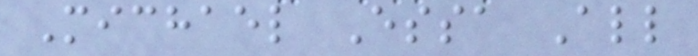Michael Essa All
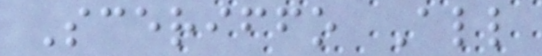Sceriffo All
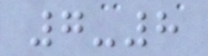7-8
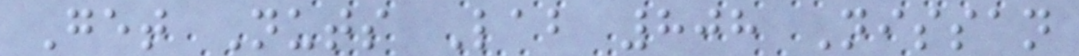Get Nuts Lab 808 Nissan
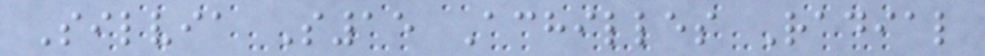Silvia S15 Achilles Radial
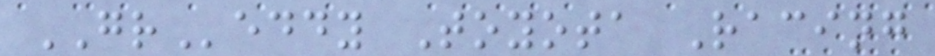GReddy Toyota Racing
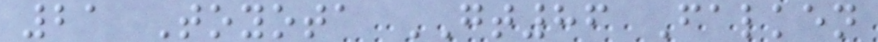21 Toyota GT86 Falken
